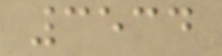3534
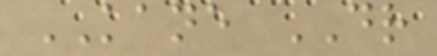KANE DR
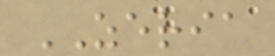ZERIA
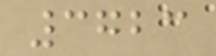3723
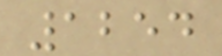1254
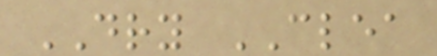DRY CLEA
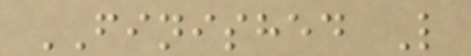FINISHED L
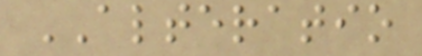ALTERATIO
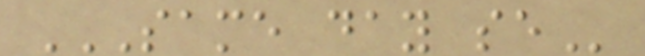SAME DAY SE
